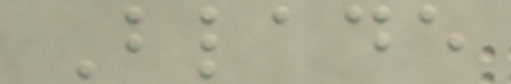Blade
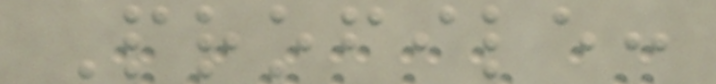Profile:
